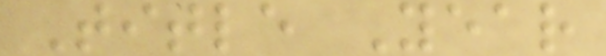Title Year
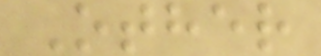Other
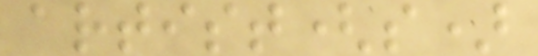artist(s)
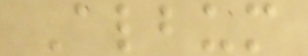Album
